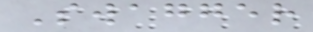Swagger
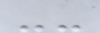--
